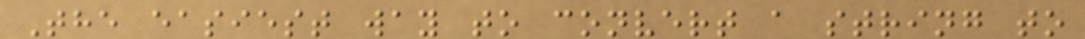The easiest way to convert a string to
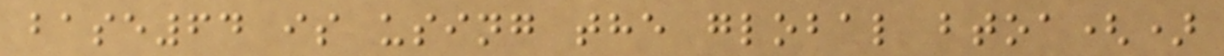base64 is using the global btoa()
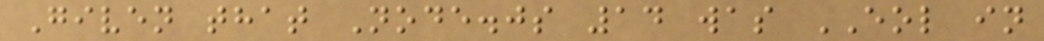Given that Node.js 14 was EOL in
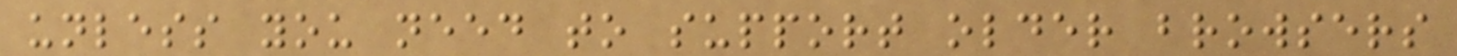unless you need to support older browsers
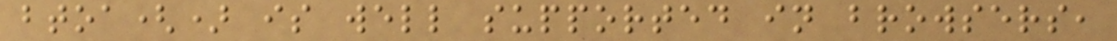btoa() is well supported in browsers,
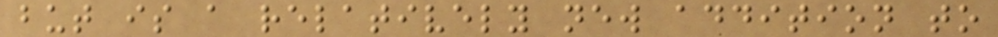but is a relatively new addition to
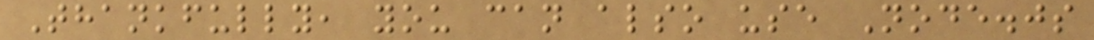Thankfully, you can also use Node.js
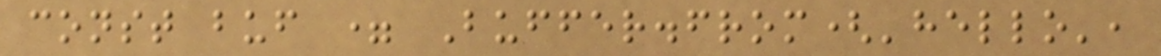const buf = Buffer.from('hello',
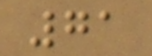71
